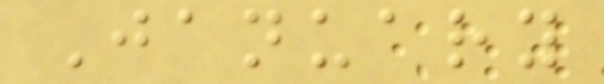January
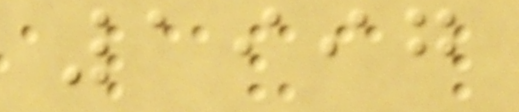1997
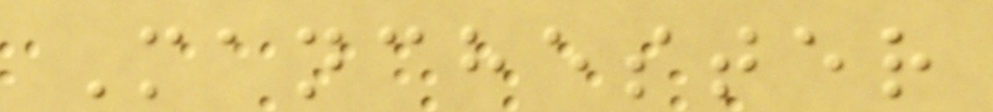Manchester
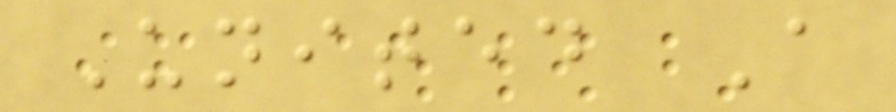United A
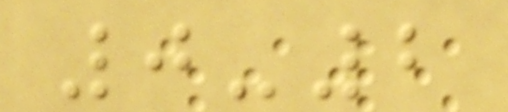0-2
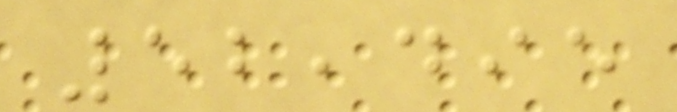52,495
